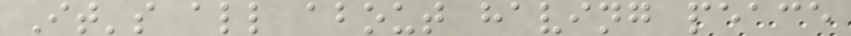It's all about having peace
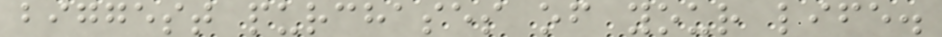biggest purchases of your life.
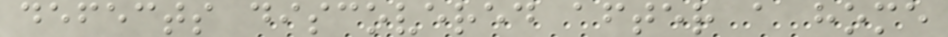defects discovered after a home
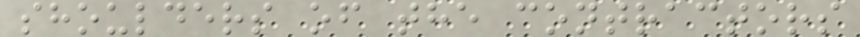shoulders of the contractors
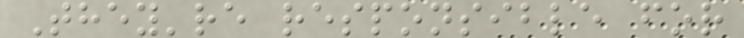They're responsible for
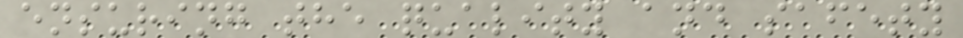ensuring the quality and safety
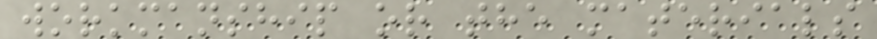workmanship or the materials
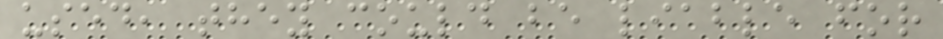used, they could be liable for
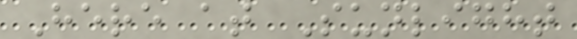Here at Sunlight
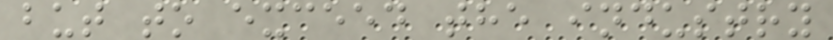but to exceed the industry
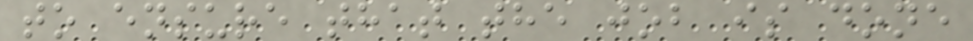to ensure that the job is done
